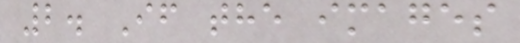2. If the images
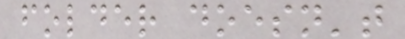folder doesn't
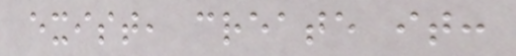exist, create it:
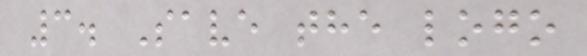3. Save the logo
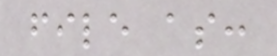file as:
